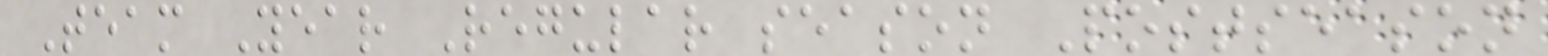Team Year Regular season Postseason
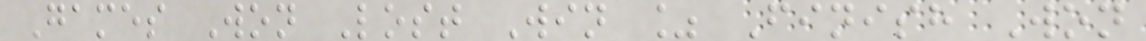Games Won Lost Win % Finish Won
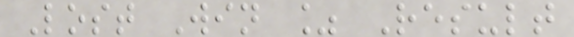Lost Win % Result
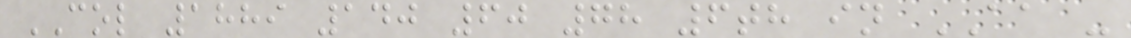COL 1889 140 60 78 6th in AA -
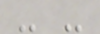- -
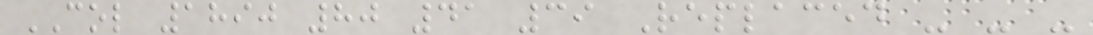COL 1890 80 41 39 Replaced - - -
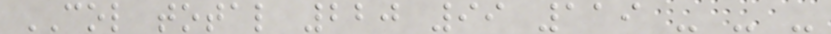COL total 220 99 119 - - -
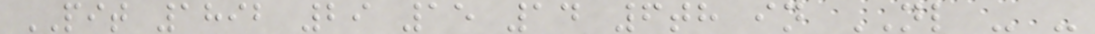PIT 1892 29 15 14 6th in NL - -
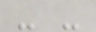- -
